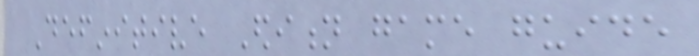Definitive Edition game guide
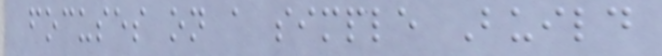focuses on a simple Build
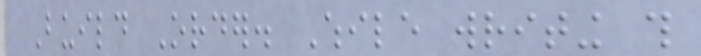Build Order. While writing this
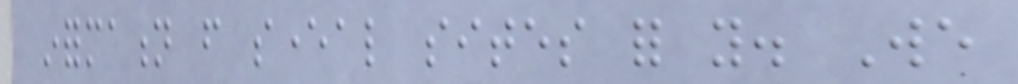information from several sites for you. We
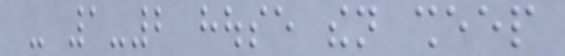- 1-2 house then sheep
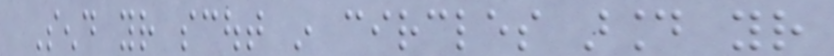Send your scout in circles around your
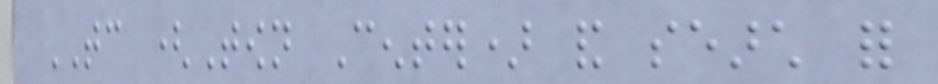TC (Town Center) and search for
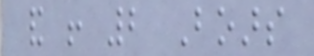and ! 2 Boars
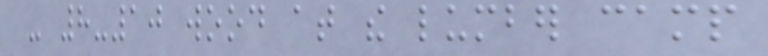- 8-10 wood at the lumber camp
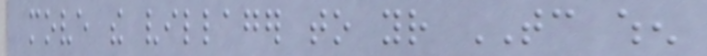move the villager to your TC when
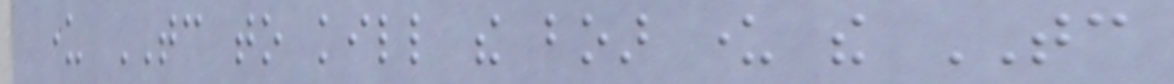under TC to kill the boar under the TC
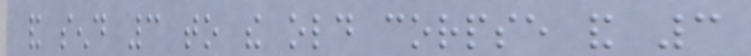and send 3 to the old corpse and 3
